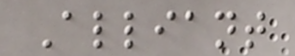Alliant
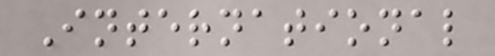International
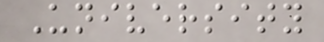University
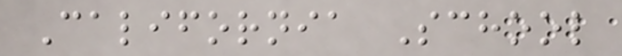California School
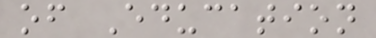of Education
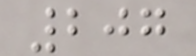207
